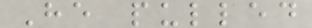He pulled
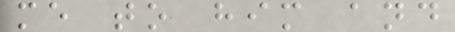me to him and
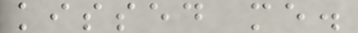kissed me.
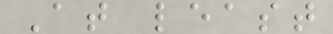At least
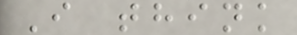I think
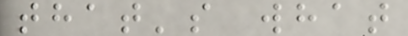that's what
